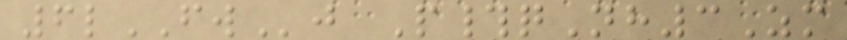6lFWj P#qNh3Zm
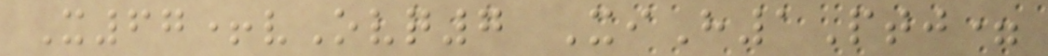X67+vOvq7 XiH1Ptj=
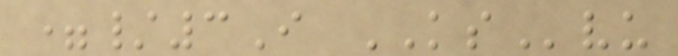=/3I KSvu
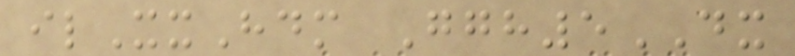ilXxHdm Ggh5DX
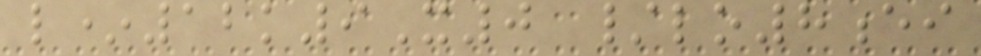l*12k9X0 /lo8ei
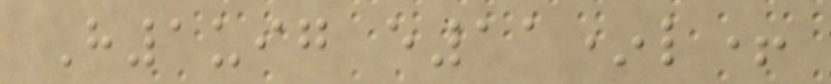H1uig e11*l+
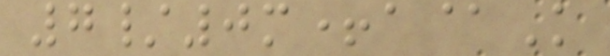7/0m+a@K
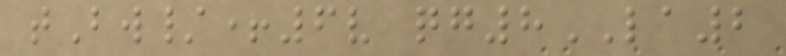tBw/+6v qg8LA2
